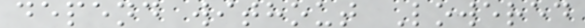depend without Lowered
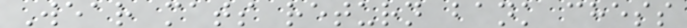Wear mats return bank chess
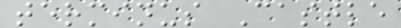terminus Castle
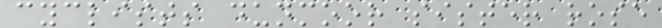cyclists dunmoor sister rose
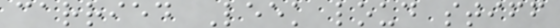carried Leek loud stiff
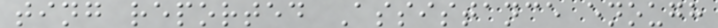ting reported Assistance enough
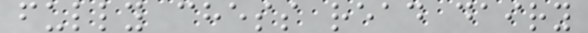fully chess read dairy
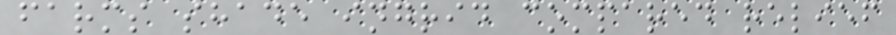farms shade ingrid compared relief
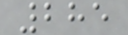285
